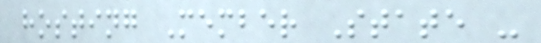hosting Member State -
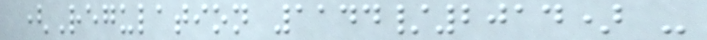(Regulation 1144/2014) -
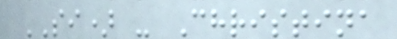SI) - Christina
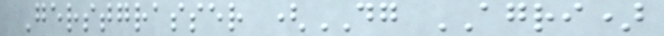Gerstgrasser (DG AGRI)
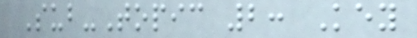Sub-Topic 2: Key
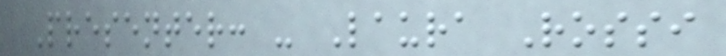Presenter: - Laura Rossi
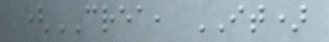(CREA, IT)
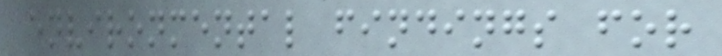environmental findings for
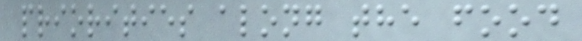priorities along the food
